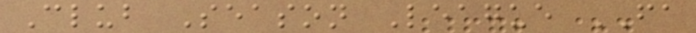Club Season League FA
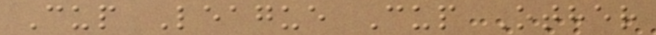Cup League Cup Other
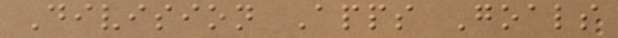Division Apps Goals
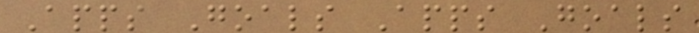Apps Goals Apps Goals
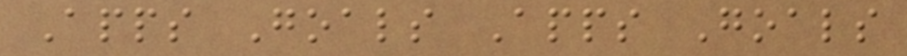Apps Goals Apps Goals
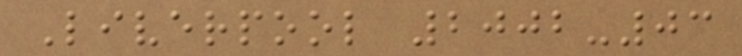Liverpool 2002-03
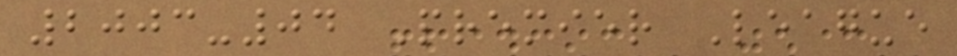2003-04 Premier League
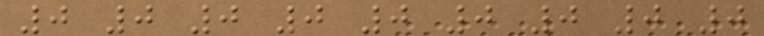0 0 0 0 0 0 0 0 0
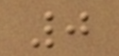0
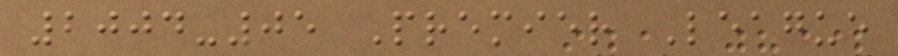2004-05 Premier League
